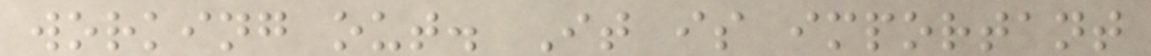working out. It is important
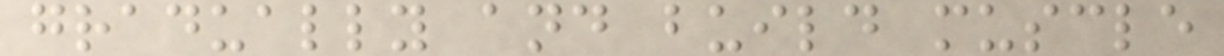gradually and build muscle
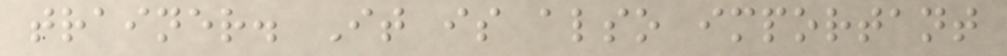trainer. It is also important
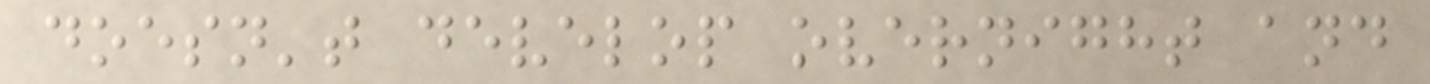doesn't develop overnight and
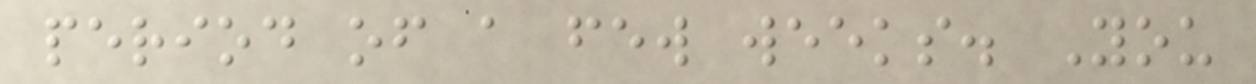period of a few weeks. You
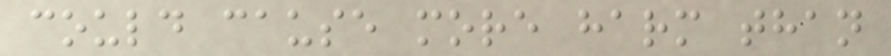could cause more harm than
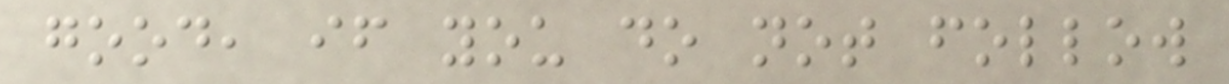good, if you do not follow
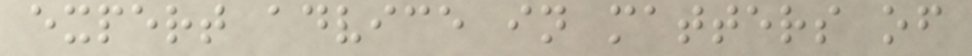expert advice in matters of
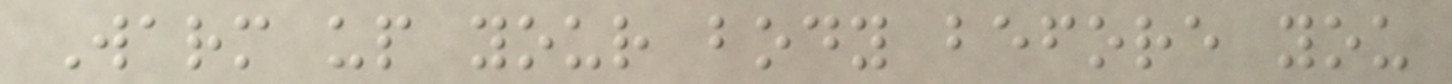Warm up your body before you
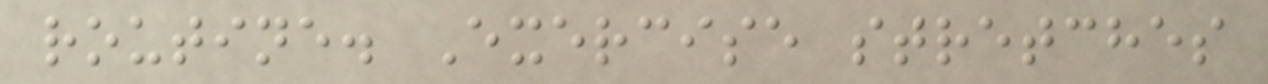routine. Exercise stretches
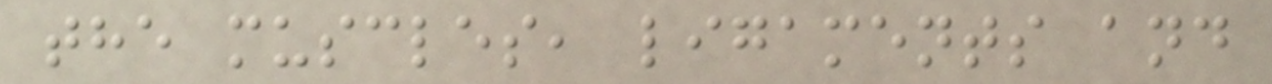the muscles, ligaments and
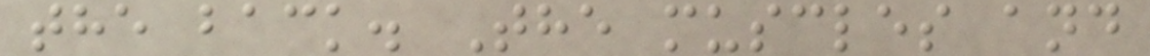the back. The muscles and
